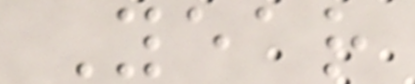Year
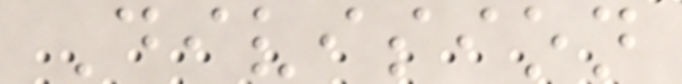Division
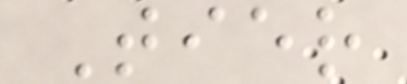Tier
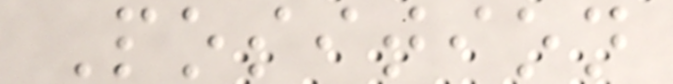Position
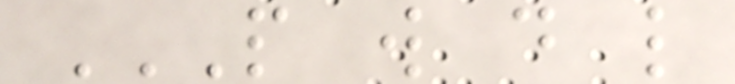P W D L
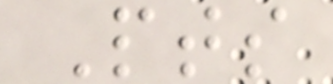Pts
